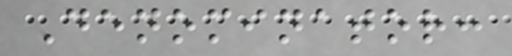Denominator:
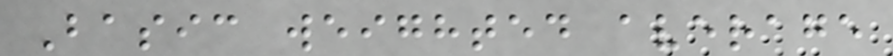Basic weighted average
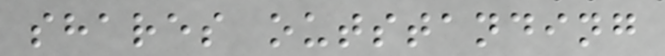shares outstanding
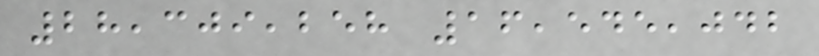28,309,258 16,545,042
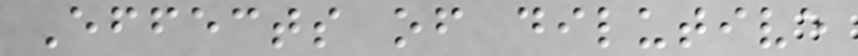Effects of dilutive
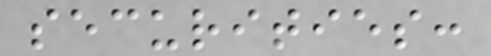securities:
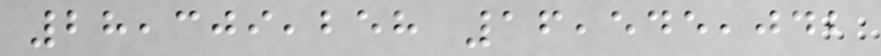28,309,258 16,545,042
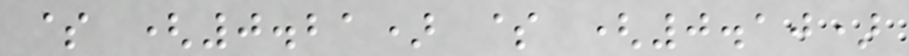$ (0.21) $ (0.10)
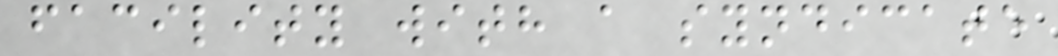facility with a syndicate
